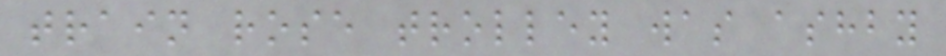train rose trolley was ashby
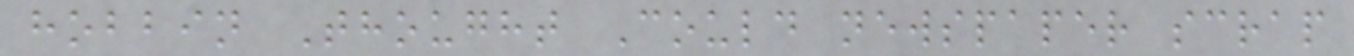hobbin Thought Could newspaper scrap
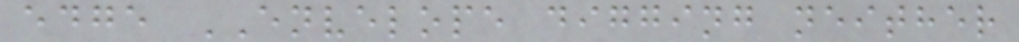edge ENVELOPE digging neither
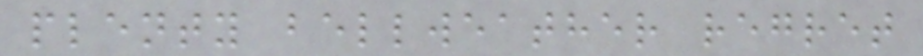plenty bellweather regret
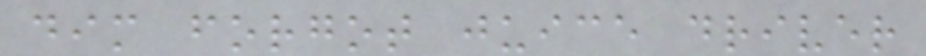dim forgot juice driver
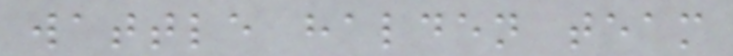wattle halden team
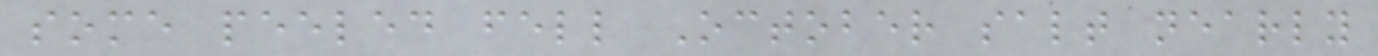some peeled fell October salt nearly
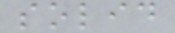solid
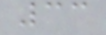33
